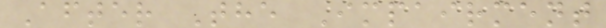After The Impairment
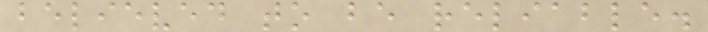believed to be reliable.
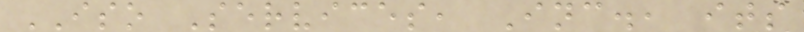ISO Services, Inc., its
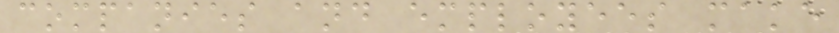companies and employees make
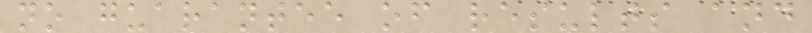no guarantee of results and
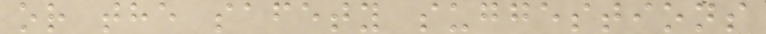or the safety suggestions
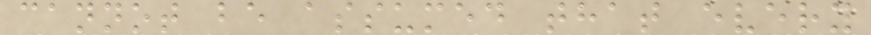cannot be assumed that every
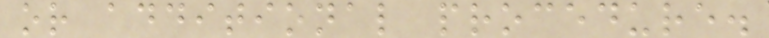or additional procedure.
